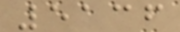5136
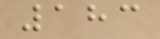183
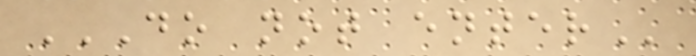DO NOT ENTER
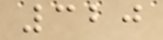320
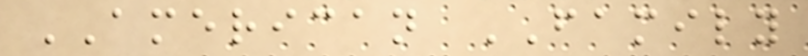AMERICAN FAMILY
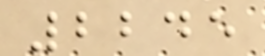2245
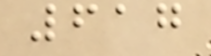617
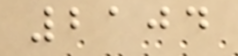2104
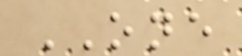ONE
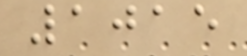1015
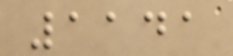1141
